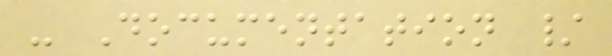- Documentation /
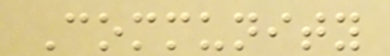Community
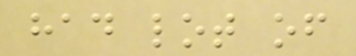had lot of
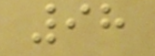98
